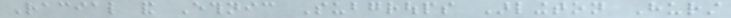Racial and Ethnic Subgroups Arlington Hurst
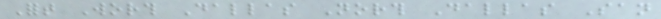Fort Worth Dallas North Dallas San
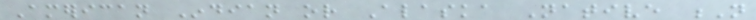American Indian or Alaska Native N
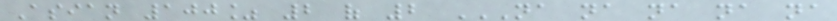Asian 100% 2 of 2 NA NA NA NA NA
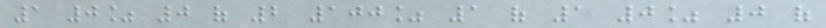1 0% 0 of 2 100% 1 of 1 0% 0 of
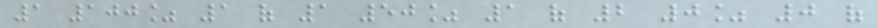1 100% 1 of 1 50% 1 of 2 0% 0 of
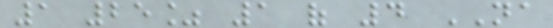1 25% 1 of 4 NA
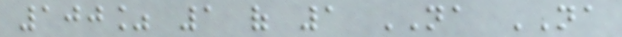100% 1 of 1 NA NA
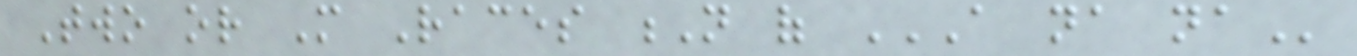Two or More Races N of A NA NA
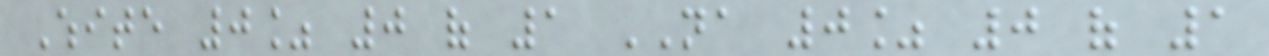White 0% 0 of 1 NA 0% 0 of 1
